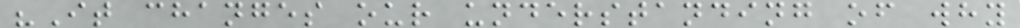"It changes our understanding of why
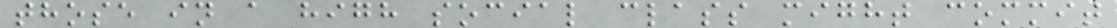those in a high social class might commit
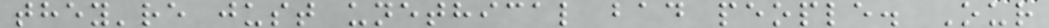they're just unethical bad people. Our
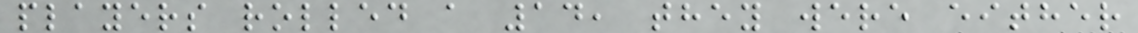players rolled a 14, they were either
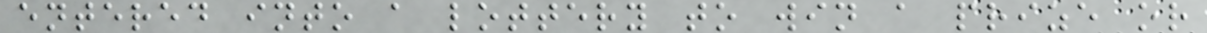entered into a lottery to win a prize or
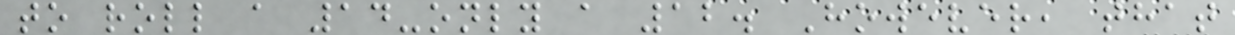to roll a 14-only a 12. However, that
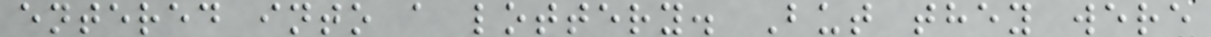entered into a lottery. But they were
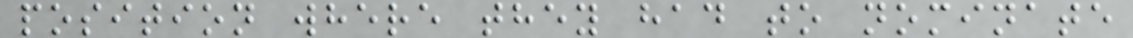position where they had to nominate
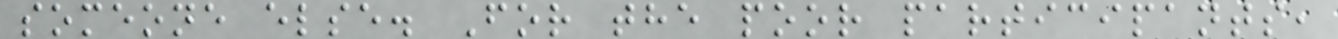someone else. For the poor participants,
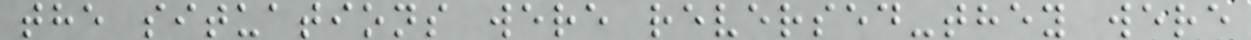the situations were reversed-they were
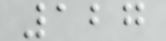127
